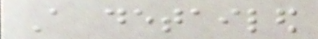A detailed
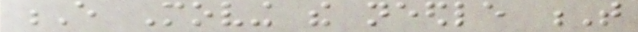E Moving the needle T
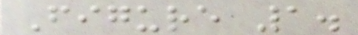Figure 1.
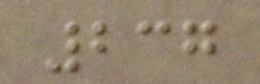237
